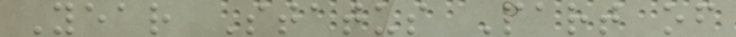Year Status Part of
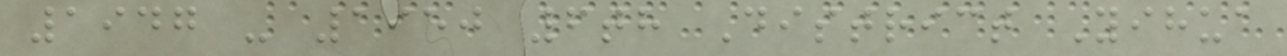1947 - 1950 6th District Yihua
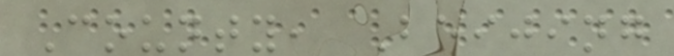County, Beijing
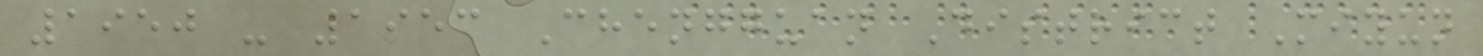1950 - 1953 Chengguan District Miyun
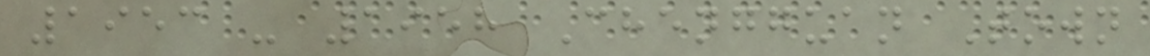1953 - 1958 Chengguan Town
